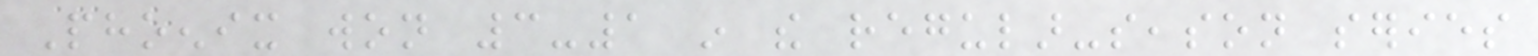Phoenix won 3-1 in the regular-season series
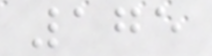175
